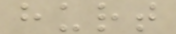hurt
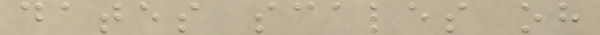dates scales oh
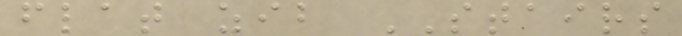flat zib STAIRS
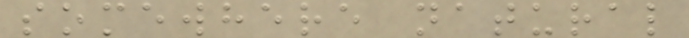somewhere natural
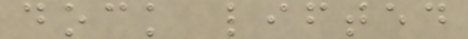dock lifted
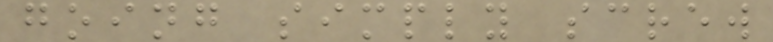going simply screw
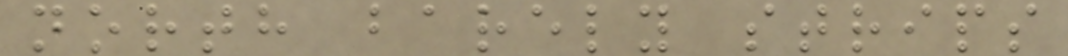north barely strips
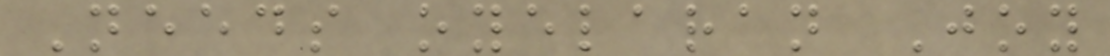Needs oyelaran Joy
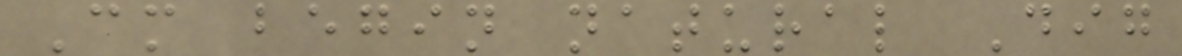Cm begin natural Dig
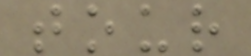tour
